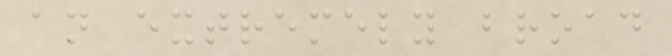an extremely broad
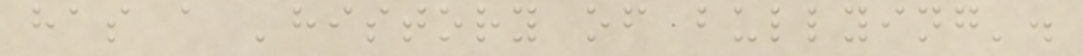has a 'history of bullying'.
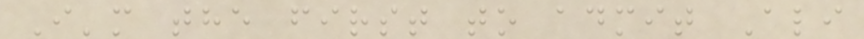I'm the first to admit Ali
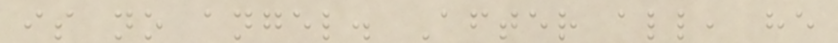is no angel. After all, he
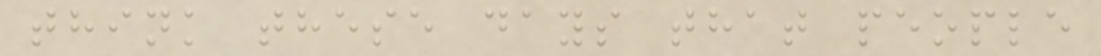think these days that people
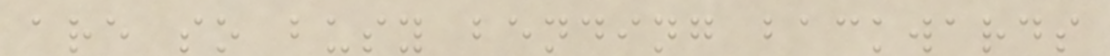are so busy bending backwards
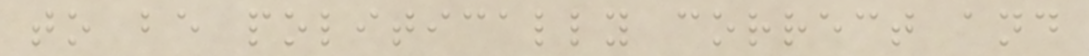to be politically correct and
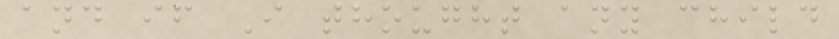and if I thought any child
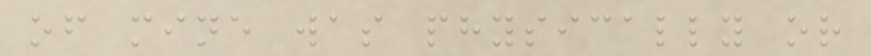of mine was physically or
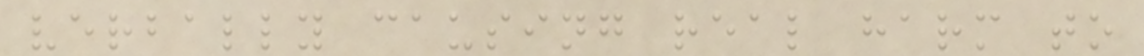verbally causing real harm to
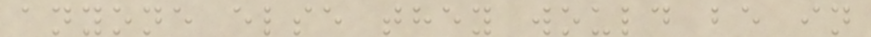anyone else they would be in
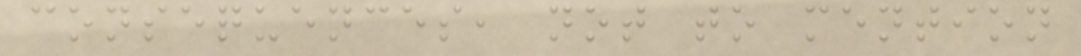consequences, not to mention
